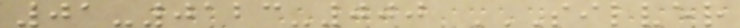01-0123-000 SILVER
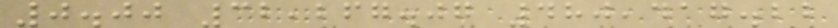0.00 32,267.07 480,417.22
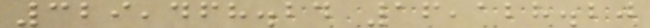329,468.24 16,128.20
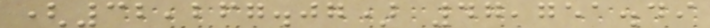(32,267.07) 47,751.49
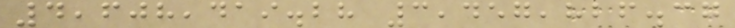4,608,419.28 3,457,826.37
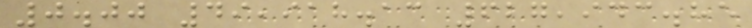0.00 49,918.13 627,943.85
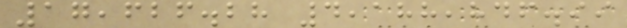17,626.28 4,188,846.99
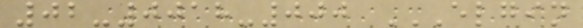02-0018-000 ELGIN
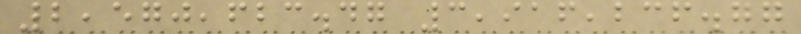2,570,623.47 3,916,236.77
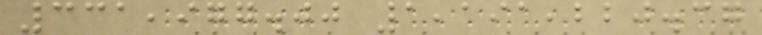331,977.00 1,191,220.37
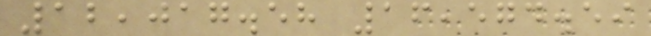12,017.58 16,574.59
